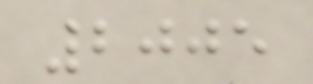2005
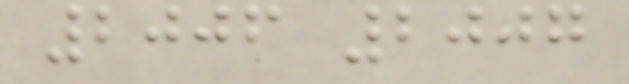2006 2007
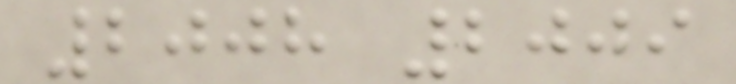2008 2009
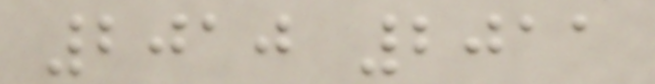2010 2011
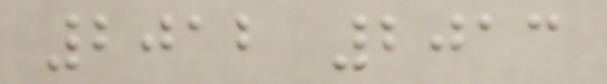2012 2013
